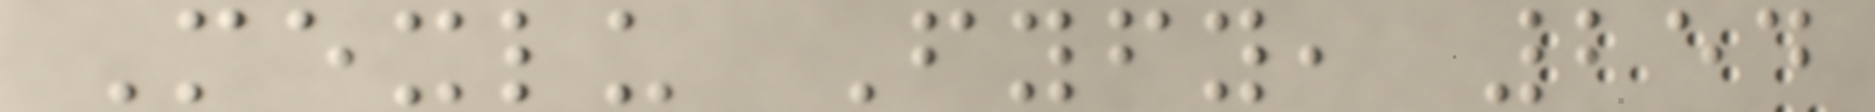Mexlu Fyfy, 254
